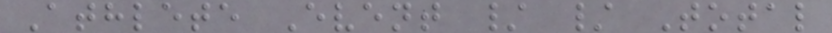Athlete Event / / Total
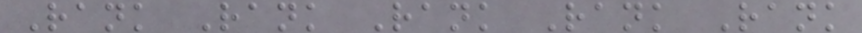Rank Rank Rank Rank Rank
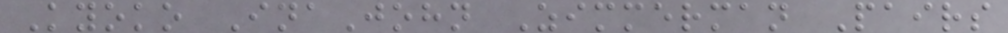Kyoko InaJohn Zimmerman Pairs
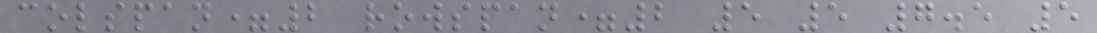colspan=2 rowspan=2 5 5 7.5 5
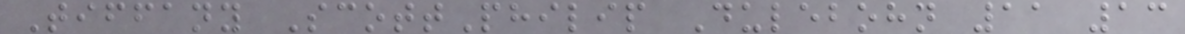Tiffany ScottPhilip Dulebohn 11 13
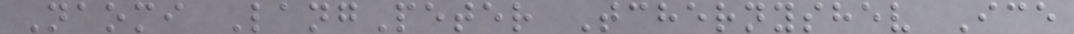Naomi LangPeter Tchernyshev Ice
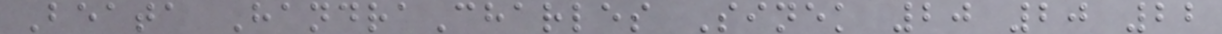Beata HandraCharles Sinek 20 20 22
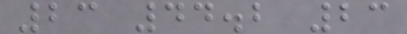23 44.2 23
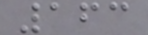163
